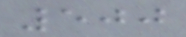500
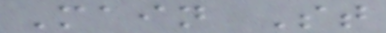Main St
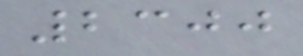2300
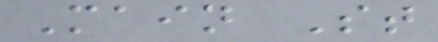Main St
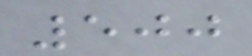500
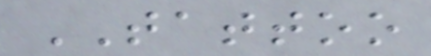TATTOO
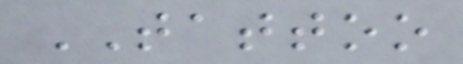TATTOO
